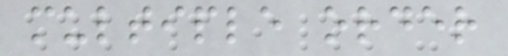multiple order
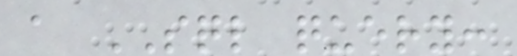a SQL query:
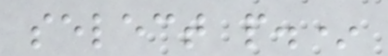select p.*
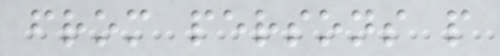from persons p
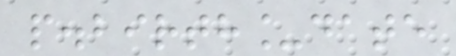p.birth_date
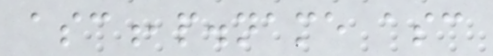asc,p.name asc
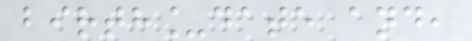birth_date and,
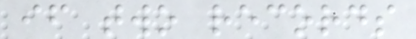if two records
